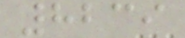8239
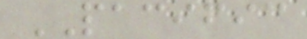PACIFIC
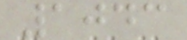1043
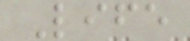Life
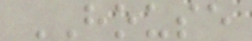HOUSE
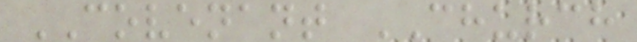COVENANT CHURCH
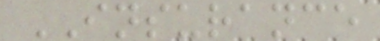INSURANCE
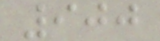900
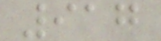917
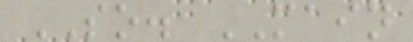SO. MAIN
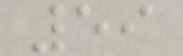59
